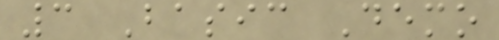3 Basic Demo
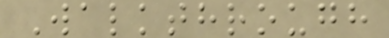Walkthrough
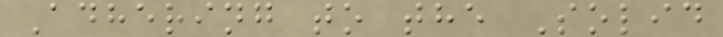Adhering to the Solid
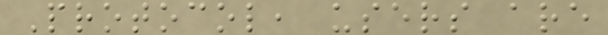Protocol, users are
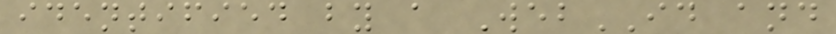identified by a WebID and
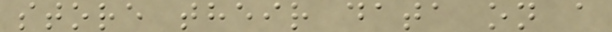store their data on a
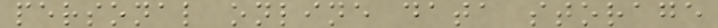personal online data storage
